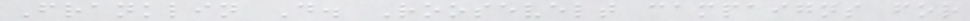Franklin D. Roosevelt campaigns for
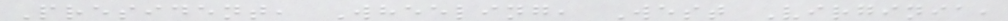President, Wheeling, West Virginia,
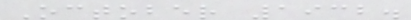October 1932.
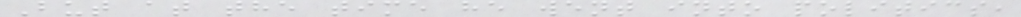But at the time he went into politics,
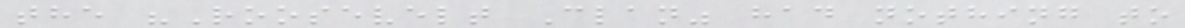the "Roosevelt Clan" had nothing to
